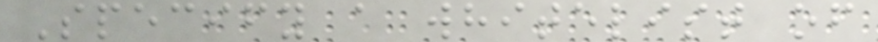Specify a whitelist of
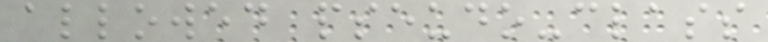allowed pseudo-class
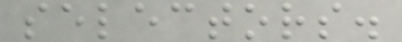selectors.
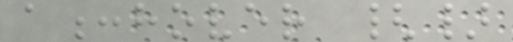a:hover {}
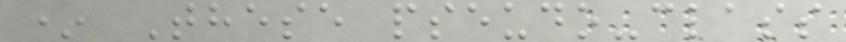* These pseudo-class
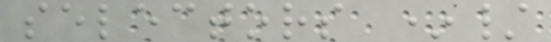selectors */
